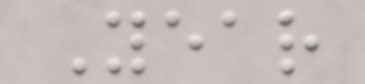Year
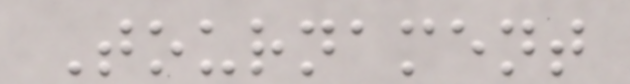Tournament
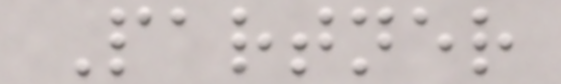Partner
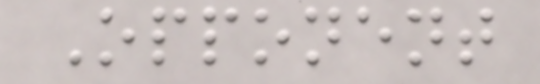Opponent
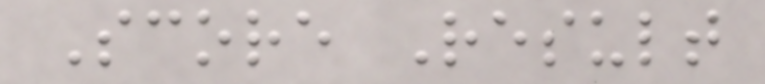Score Result
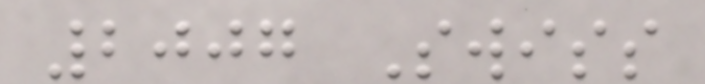2007 Swiss
